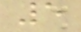5
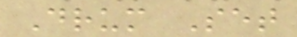Drum Set
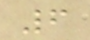6
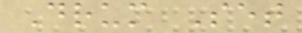Drum Set
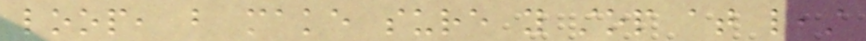loop, but make sure you stop at least
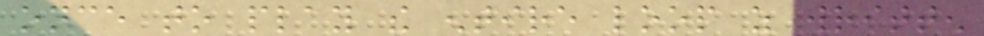once to play the entire loop as written
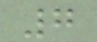7
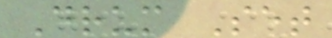Drum Set
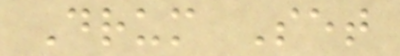Drum Set
